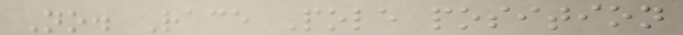No. Race Pole position
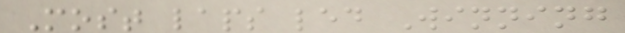Most laps led Winning
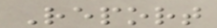Report
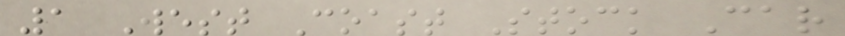1 West Coast Stock Car
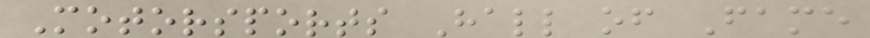Motorsports Hall of Fame
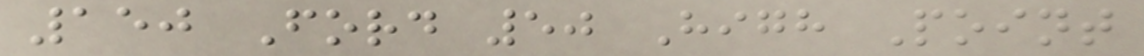150 Ford 50 High Point
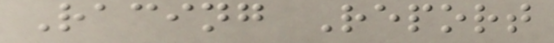Racing Report
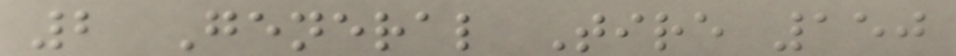2 General Tire 150
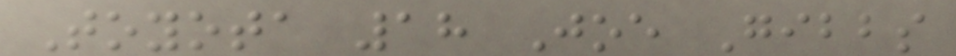Toyota 18 Joe Gibbs
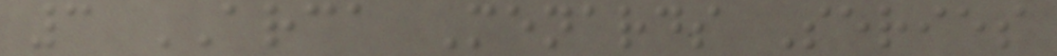3 ARCA Menards Series
